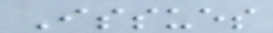Issues
